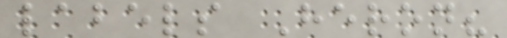labels Heron?
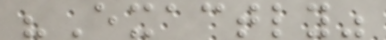"Exactly"
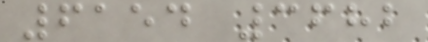6154 3682
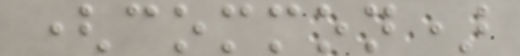(common)
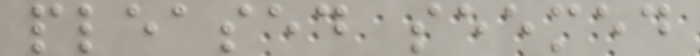pleased seemed
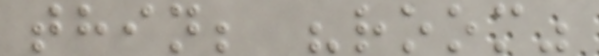thin; "room"
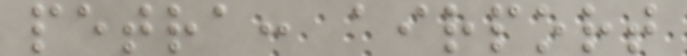petra: airport
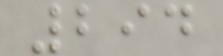294
